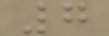7
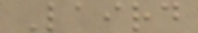Laird
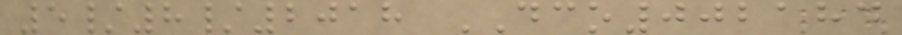5/8/2018 DCO002184
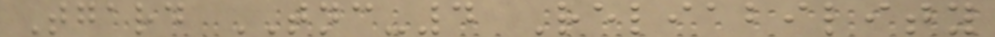Tgard TNC-4 Reliability
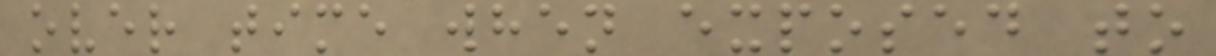over time when exposed to
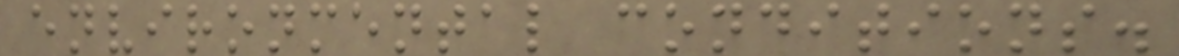environmental conditions.
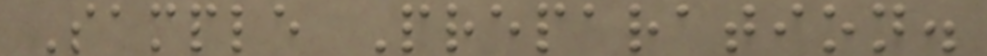Sample Preparation.
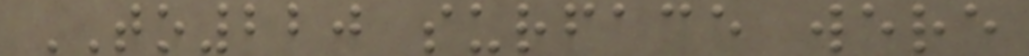TO220 surface were
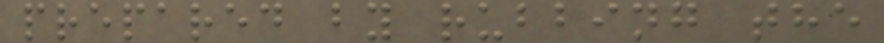prepared by rubbing the
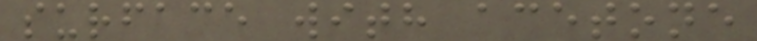surface with acetone
